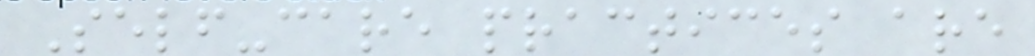Self-care practices are
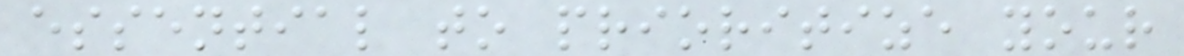essential to prioritize your
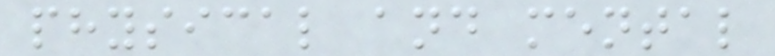physical and mental
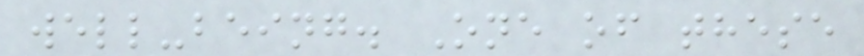well-being. One of these
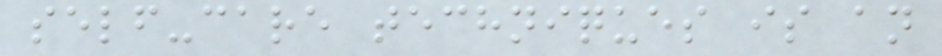self-care techniques is an
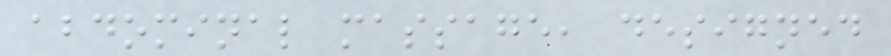abdominal massage, designed
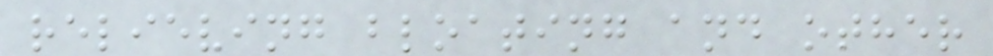relieving bloating and other
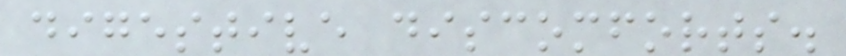digestive discomforts.
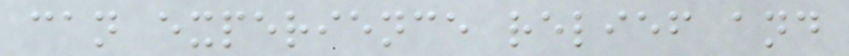can experience relief and
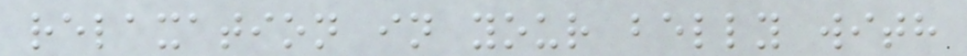relaxation in your belly with
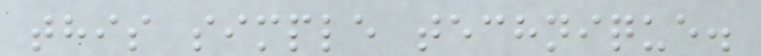this simple technique.
